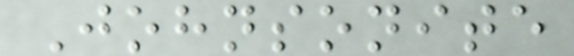Johnsonite
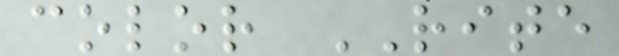color RITE
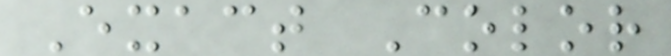Exact Color
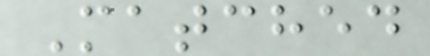Matched
